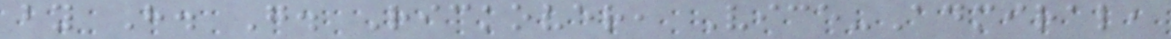by H. G. Rickover, Vice-Admiral,
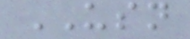USN
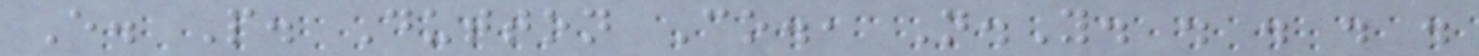E. P. Dutton Co., N.Y. . . . .
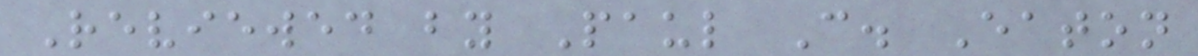Reviewed by Paul C. Eaton
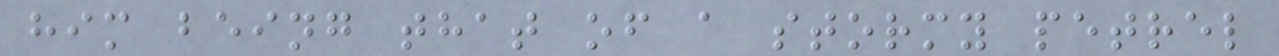him being that of a stormy petrel
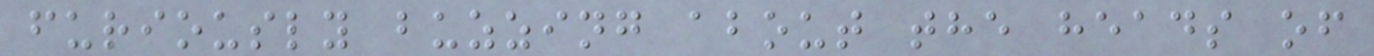furiously buzzing about the heads of
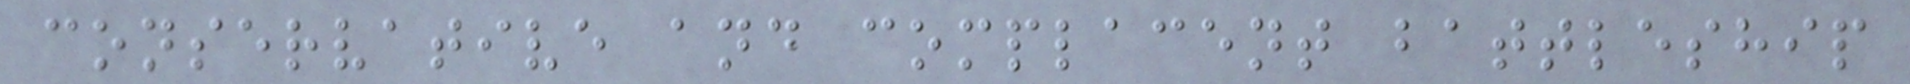conservative and complacent battleship
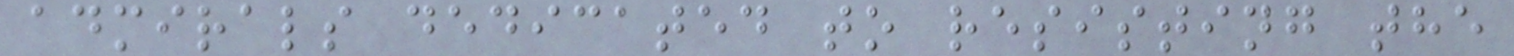admirals dedicated to resisting the
